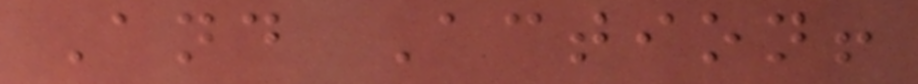And Action!
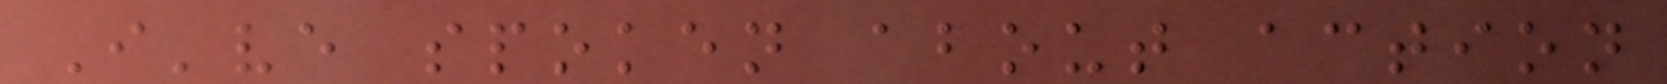I've spoken about action
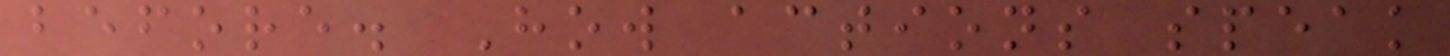before. How actions speak
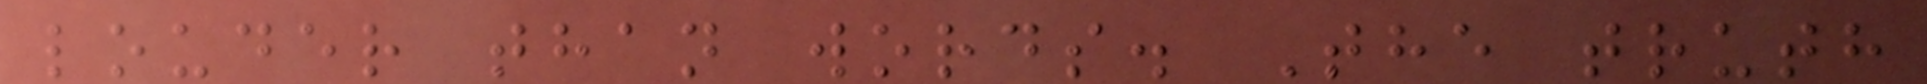louder than words. The truth
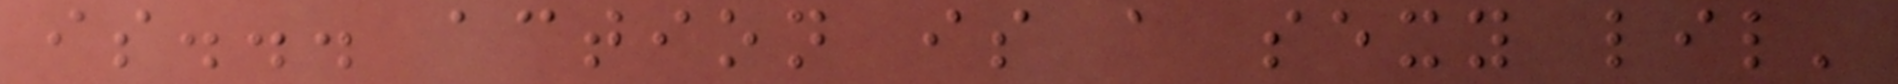is... action is a sexy lil'
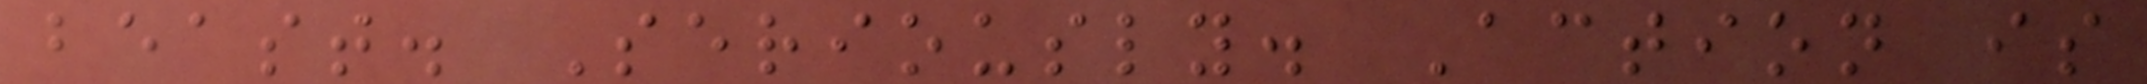beast. Seriously. Action is
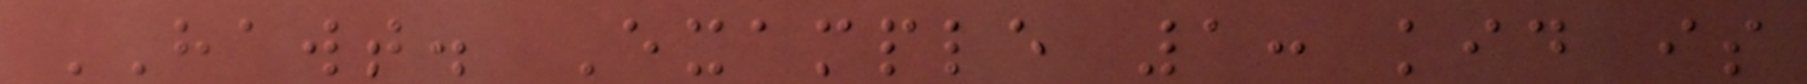HAWT. Example 1: kid is
